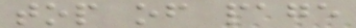top of page
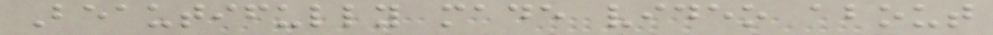Beautifully made video about
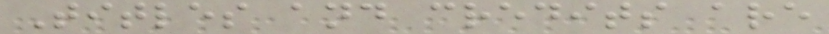Titles and credits are
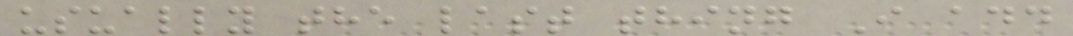usually the last thing I add
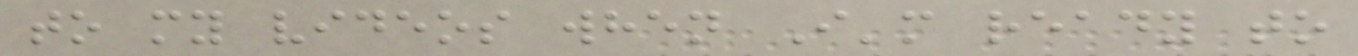to my videos when I'm ready to
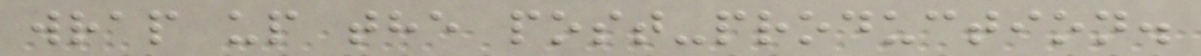wrap up the post-production.
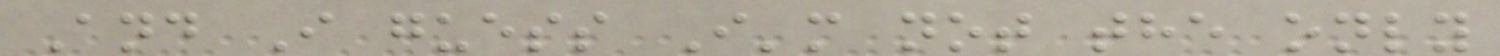And I guess I'm not the only
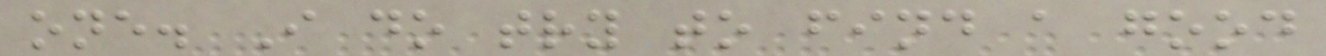one. I do try to find a good
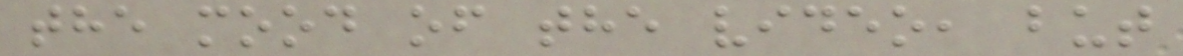the mood of the video, but
